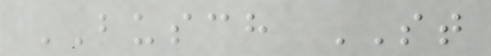BUSCH ST
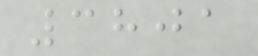3801
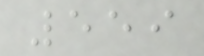559
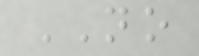NO
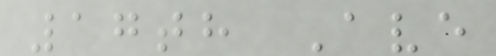17th Ave
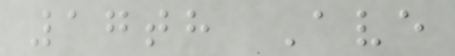17th Ave
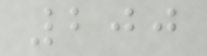200
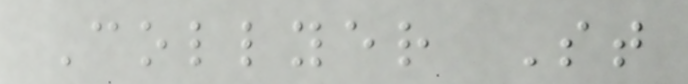Collyer St
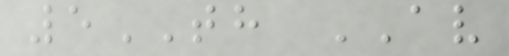5TH AV
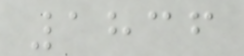1836
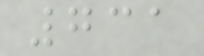731
